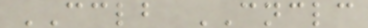CCLB CNCLC
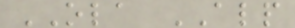OLA ALP
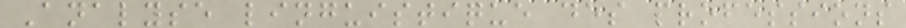Analyse linguistique des professions
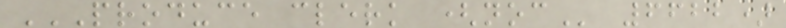PRODUCE CLERK (NOC 6622)
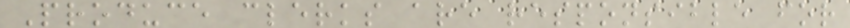Produce clerks are responsible for
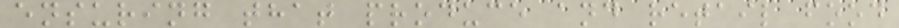ensuring that produce and retail food
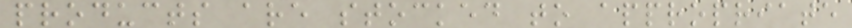products are stocked to appropriate
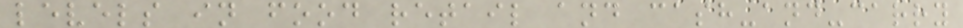levels in food retail and cash-and-carry
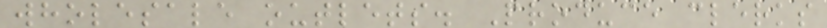wholesale outlets. Produce clerks
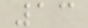13
